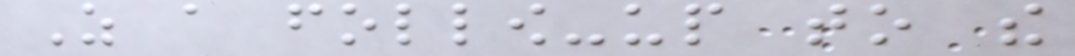As a follow-up to the
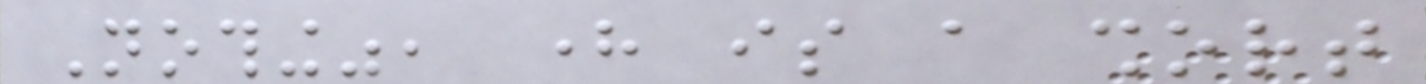Nothing", here is a short
